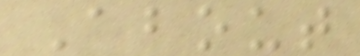About
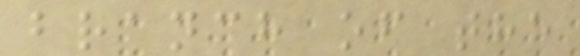branch of the
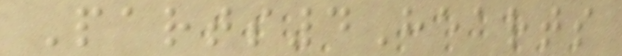Parts4Hearts
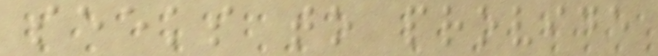seeks to provide
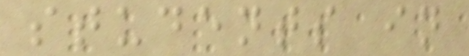students in
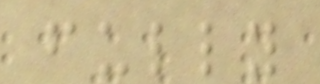fully
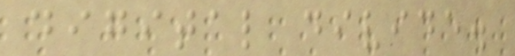digital divide.
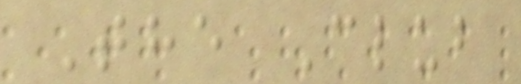The Club
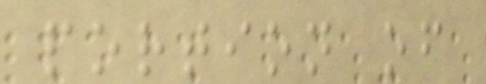portion of
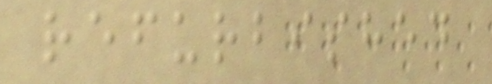refurbished
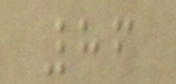86
